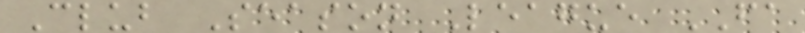Club Season League FA
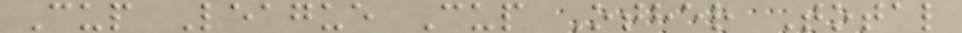Cup League Cup Other Total
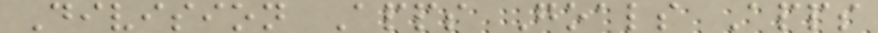Division Apps Goals Apps
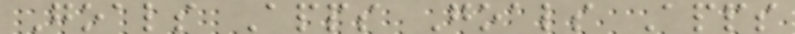Goals Apps Goals Apps
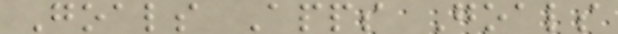Goals Apps Goals
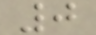0
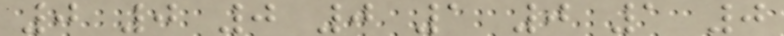0 0 0 0 1 0 1 0
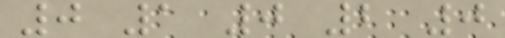0 1 0 2 0
